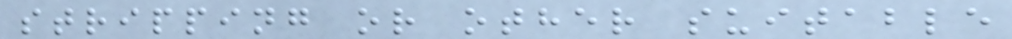stripping or other suitable
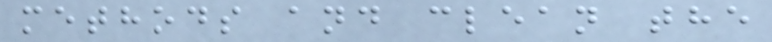methods and clean the
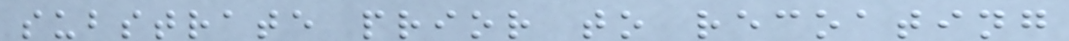substrate prior to recoating
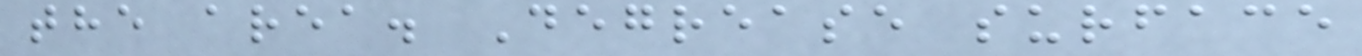the area. Degrease surface
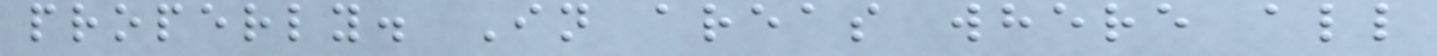properly. In areas where all
